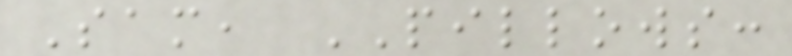Sam, PILLOWS:
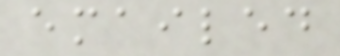emailed
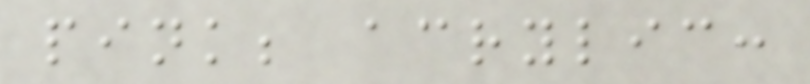pink; acrylic:
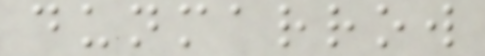dunmarrow
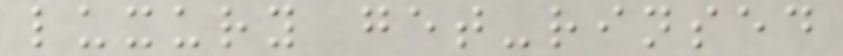luxury get-rinsed
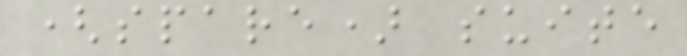(spare) suite
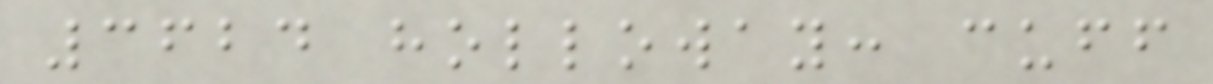3624 holloway: cuff
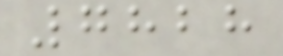7828
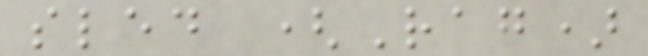sled (Rag)
